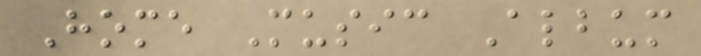Home Music Album
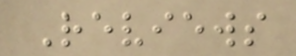Reviews
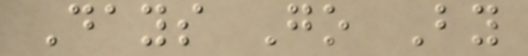Days Go By
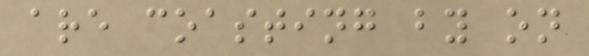are coasting by on
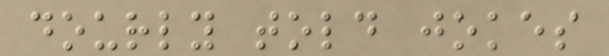dourly told jokes
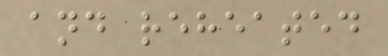and reheated
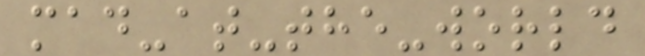mad-at-the-world
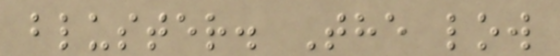bluster. The low
